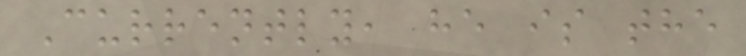Currently, he is the
